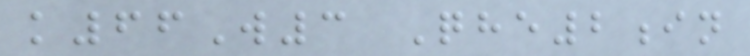k66W3 Qhe2in
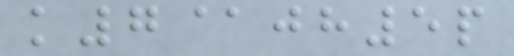k7@jh5p
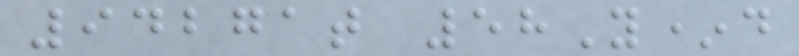94271t 58Y*d
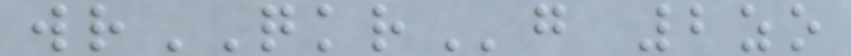wrQKRg 2zo
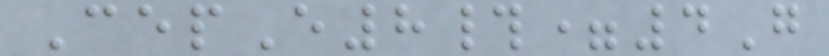CepE8#=4G
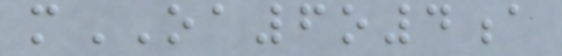mOA6o4a
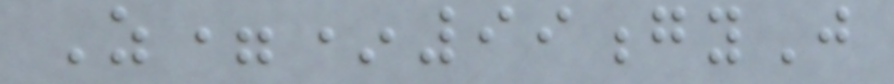Z=*99gyJ
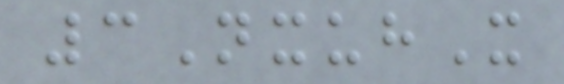3NxuhX
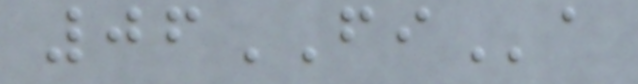06FIa
